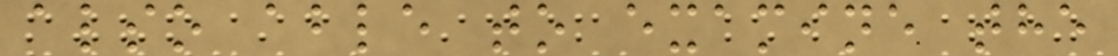also able to examine the
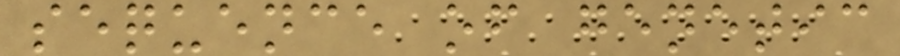sequence of genetic
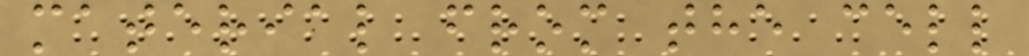material from the cell
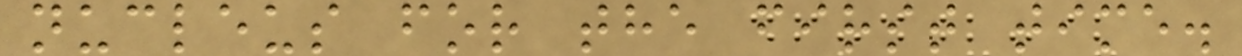nucleus for the first time.
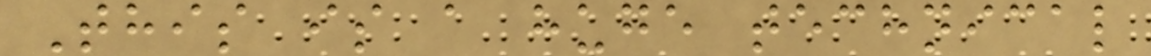This is a huge technical
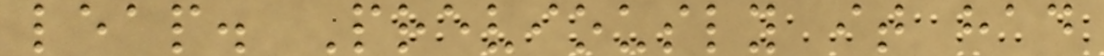leap. Previously it had
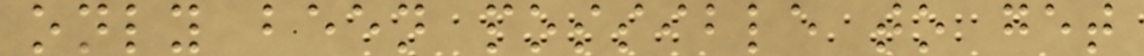only been possible to get
